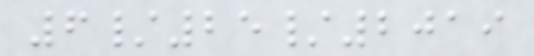6/25/2019
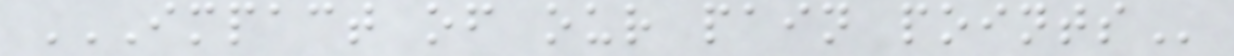IMPACT OF OUR PAIN POINTS
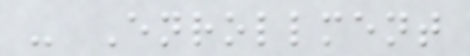- Enrollment
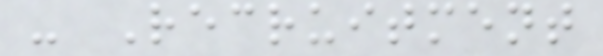- Recruitment
